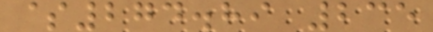$274.89 235
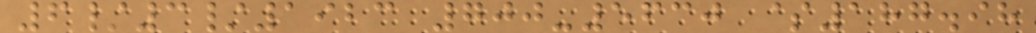6/3/1923 700-5630 $187.98
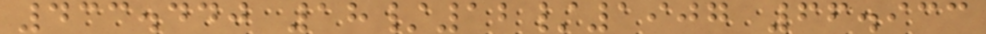433.440 18/12/1907 66.933
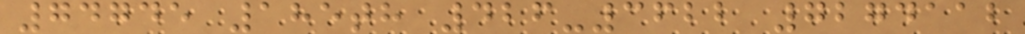74745 185th 426-3622 7274112
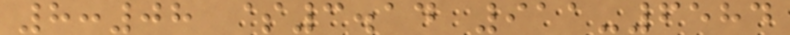8:08 $3.14 911-6584
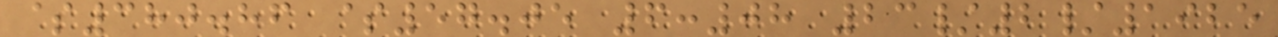$380.86 $57.05 6:08 23/2/1925
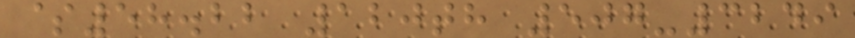$58.22 120th 507-3249
